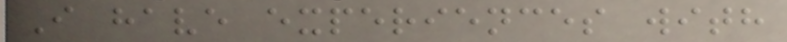I have experiences with
